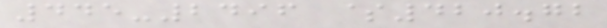445-2496 $420.72
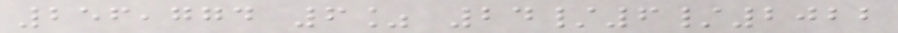256,774 6% 24/6/2022
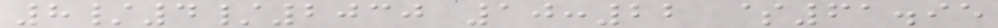8/4/2030 10:22 $61.95
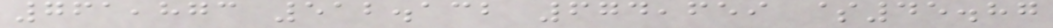761,873 512.132 674,659 $45.87
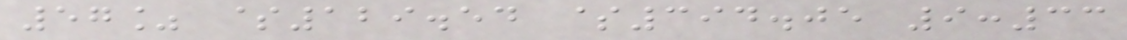57% $129.54 $394.05 9:33
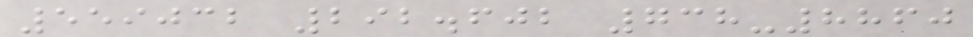559032 292.602 738-8860
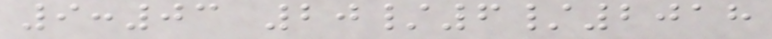9:03 20/6/2018
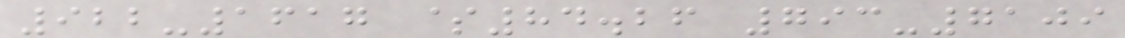922-1617 $84.26 793-7109
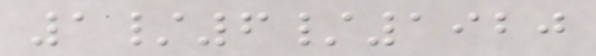1/6/1920
